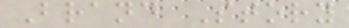Brand Story
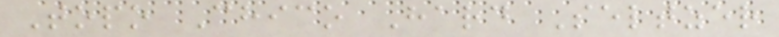Topo Chico Hard Seltzer
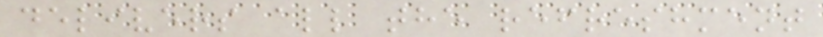delivers all the refreshment
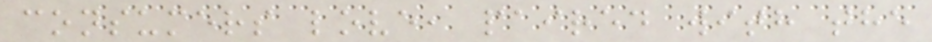consumers love, paired with the
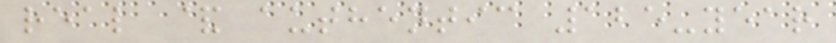real & authentic 125-year
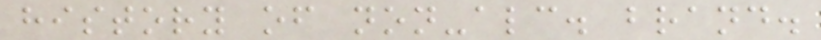history of non-alc. brand.
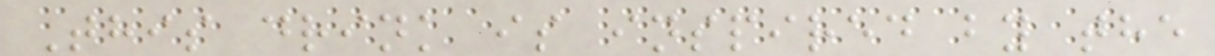This drink is inspired by the
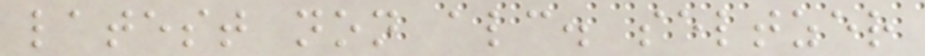latest non alc. seltzer
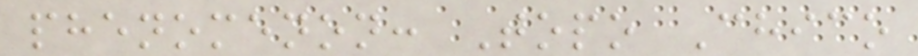phenomenon: Topo Chico
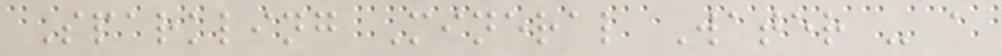Sparkling Mineral Water - a
